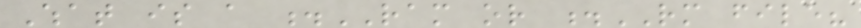What is a .RAM or .RM file?
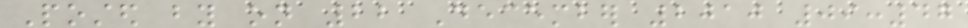Posted by on 22 December 2010 09:47
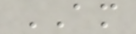AM
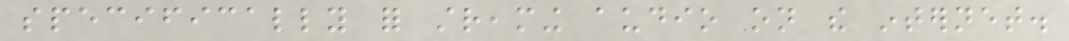specifically for streaming audio on the internet.
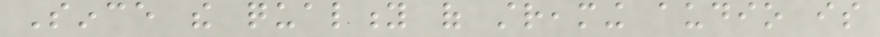Since the quality of streaming audio is
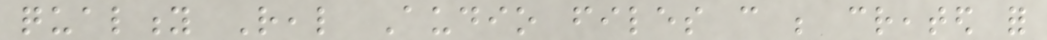quality Real Audio files can be created for
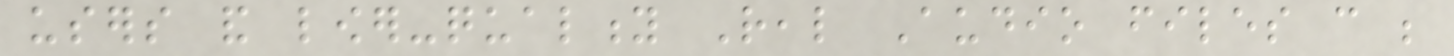users and lower-quality Real Audio files can be
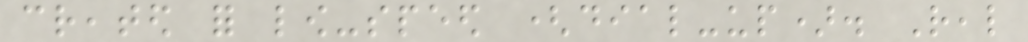created for low-speed (dial-up). Real
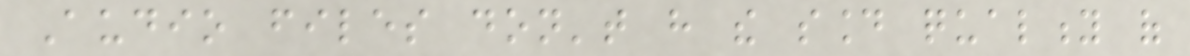Audio files don't have the sound quality of
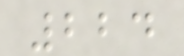224
